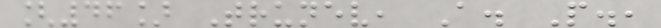[46] Trunev, A. P.,
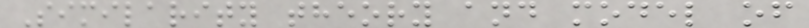Similarity theory and model of
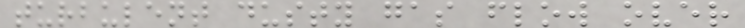turbulent dusty gas flow over
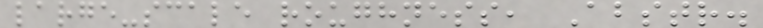large-scale roughness, Abstr.
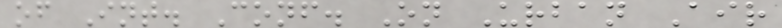of Int. Conf. On Urban Air
